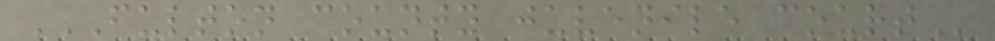FULTON COUNTY JUVENILE COURT
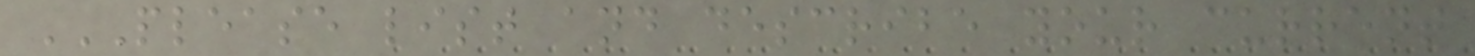PLEASE LIST AND DESCRIBE YOUR CURRENT
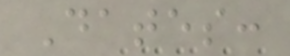Dates:
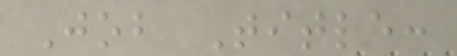Job Title:
